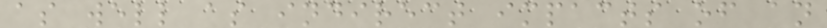as well as indirect impacts of an
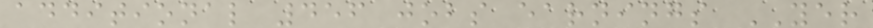additional 456 jobs earnings YER
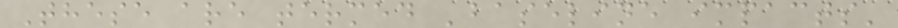These are termed 'baseline impacts'
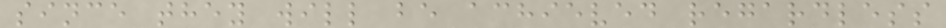since they will be achieved regardless
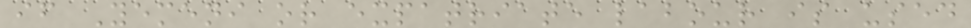if Yemeni or expatriate labour is used
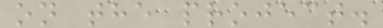on the project.
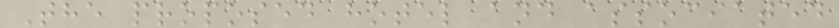The proposed hotel and associated
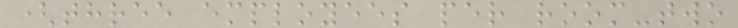(three employees per room-two
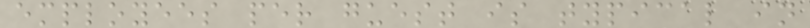employees per guest is typical in
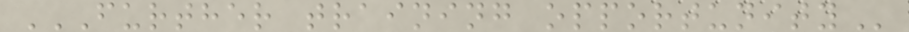FURTHER TRAINING OPPORTUNITY
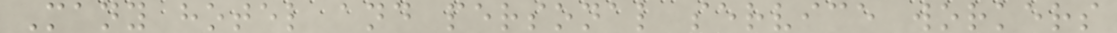Many hotel and personal service workers
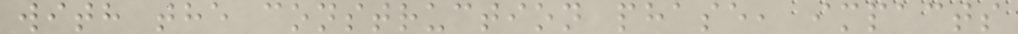with the construction phase, impacts
